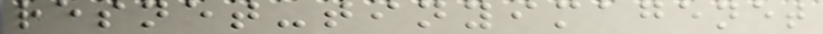resnet-tinyimagenet
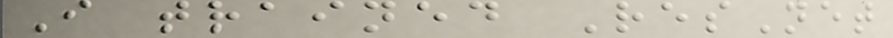I trained ResNet
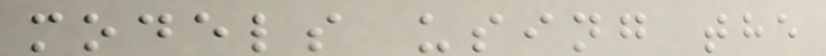models using the
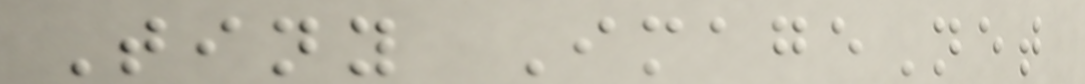Tiny ImageNet
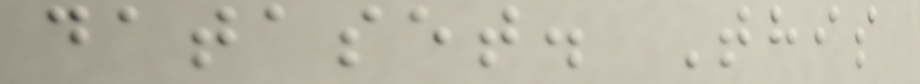dataset. This
